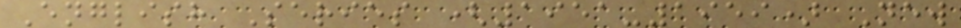English Series (1951-1959) New
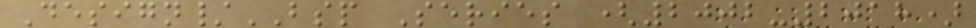Design/BSP Series (2002-2018)
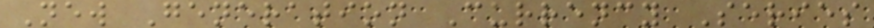New Generation Currency Series
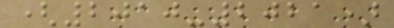(2010-2021)
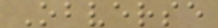Obverse
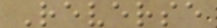Reverse
